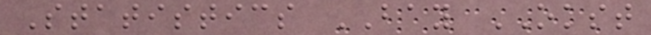Statistics BAY OKST
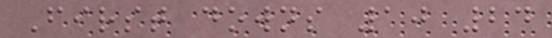First downs 10 24
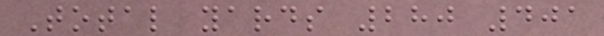Total yards 280 401
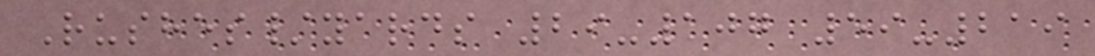Rushes/yards 29-107 59-219
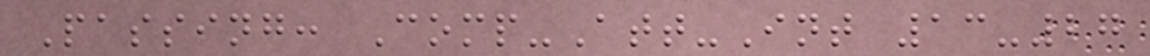Passing: Comp-Att-Int 13-27
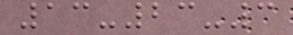13-23-3
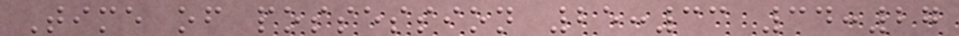Time of possession 25:33 34:27
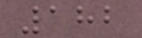182
